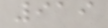919
